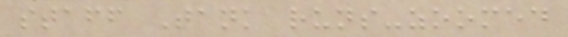staff Tank runs-zoomed
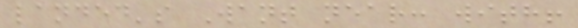landed's Want near: with!
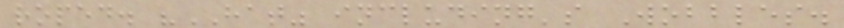roped. "HAT" including's Wobbles.
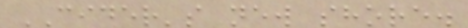CIDER's new shore.
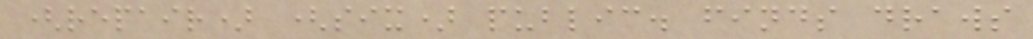(repair) (six) public. finds draws
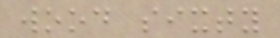wood sixty
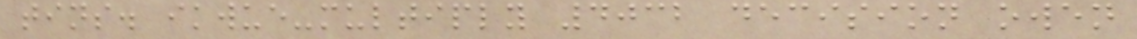tins. ikwue-multiply 4032 decision owen
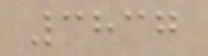3837
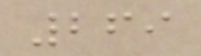269
